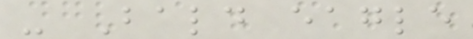- Bald eagle
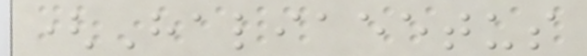(Haliaeetus
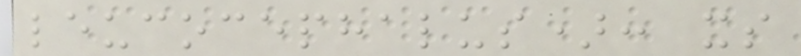leucocephalus): its
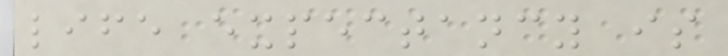life expectancy is
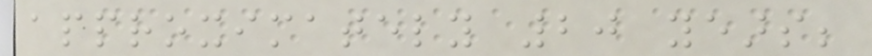approximately 20 years;
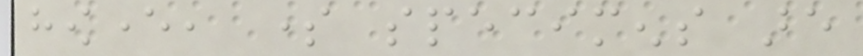however, some specimens are
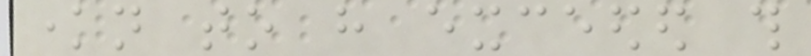known to have exceeded this
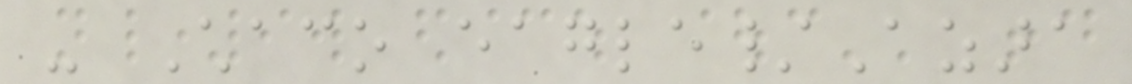- Chaco eagle/Azara
